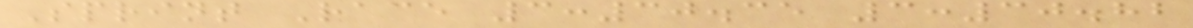Sprint Race 3:30.35 3:30.82
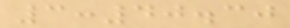3:40.30
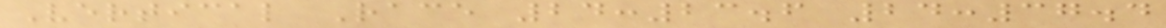Vertical Race 24:23.6 24:37.4
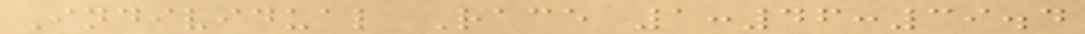Individual Race 1:46:39.4
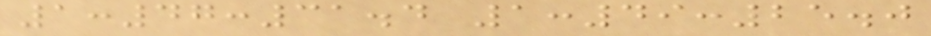1:47:31.4 1:49:25.0
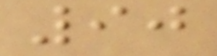90
